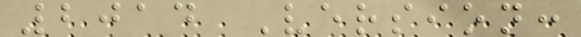2014 Version:
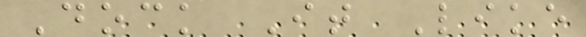Dock It Like
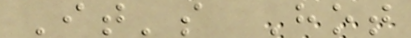It's Hot
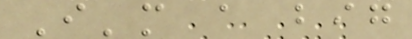I'm a big
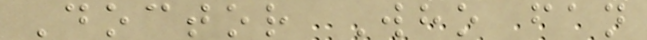Doctor Who fan
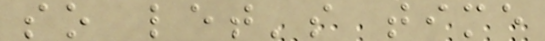so let's time
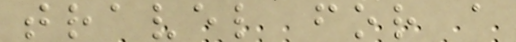travel for a
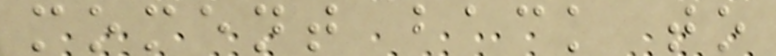moment back to
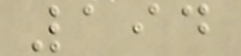194
